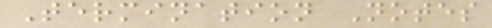Termination Notes
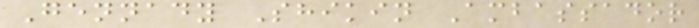Gennady Shikin Ambassador
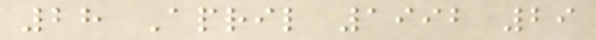28 April 1992 29
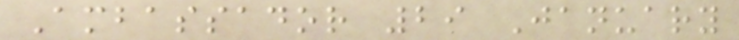Ambassador 29 January
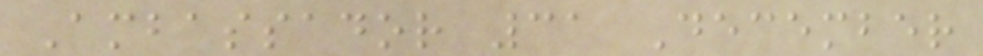Ambassador 31 December
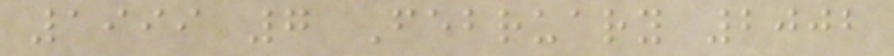1999 7 February 2002
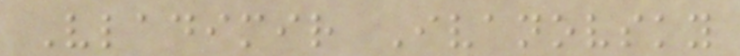Vladimir Ivanovsky
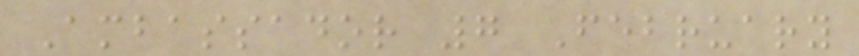Ambassador 7 February
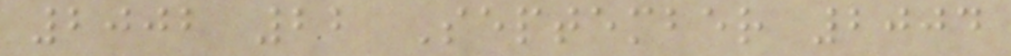2002 22 September 2004
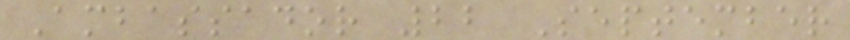Ambassador 22 September
